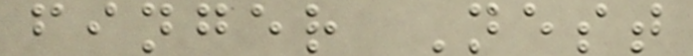finger Nest
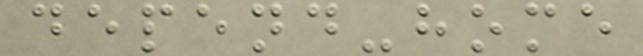depend-home
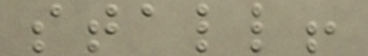stall!
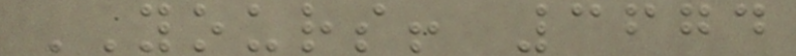YOURS! 3674
